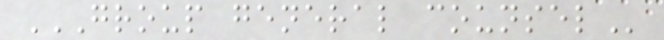GROUP GENERAL COUNSEL
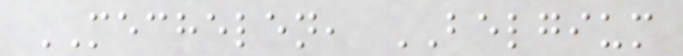MECHELEN, BELGIUM
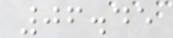06.45
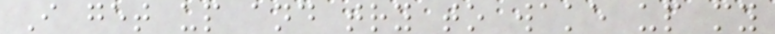I get up and try to wake up my
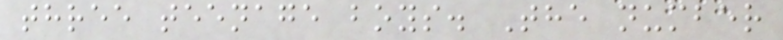three teenage boys. The number
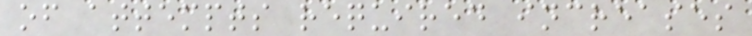of attempts required increases
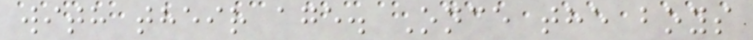with their age. Once the boys
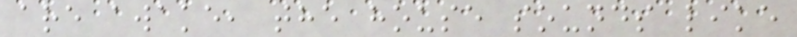are awake, the house sounds like
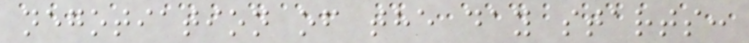negotiation of the day starts:
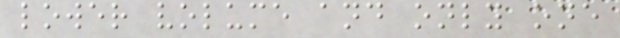lower volume and only one
